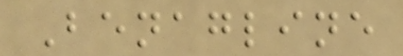Benagline
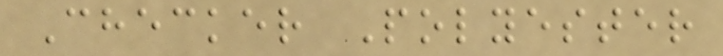Checker Polyester
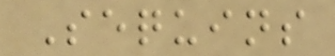Sequins
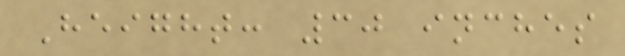Height: 30 inches
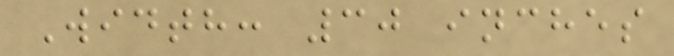Width: 30 inches
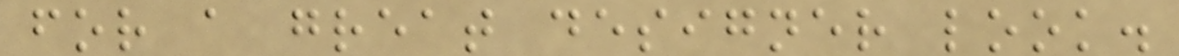for a great designer look.
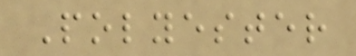Polyester
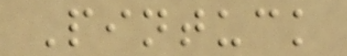Pintuck
